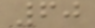60
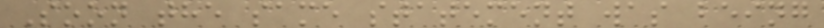Soon the same statement was being
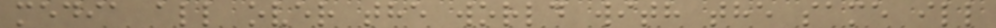media all over the world with the same ill
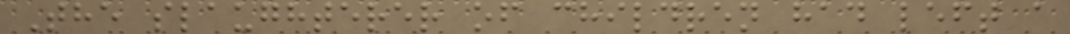The slaughterer of children had left a
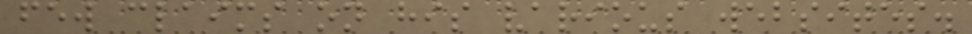few claims on his various websites.
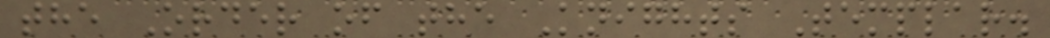the Order of the Knights Templar.
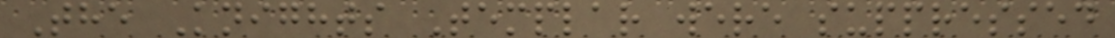The Knights Templar were suppressed
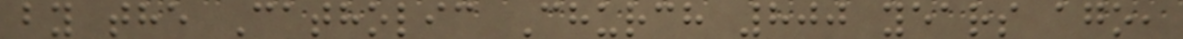by the Catholic Church 800 years ago,
